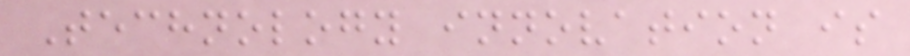Technology innovation is
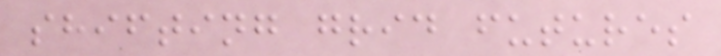shifting grid futures
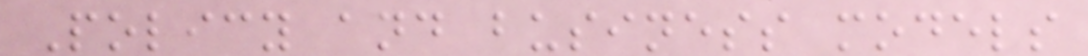Policy and business models
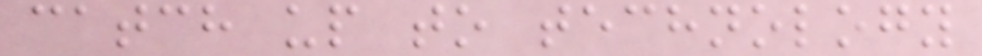catch up to technology
